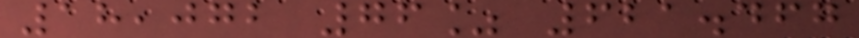18,072 76% 621.467
